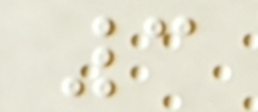3
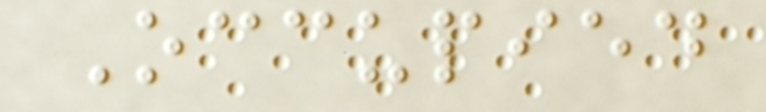Occupied
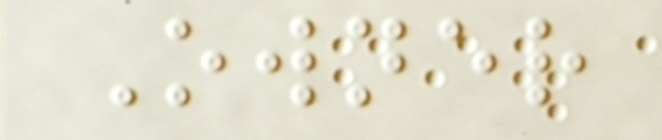Owner
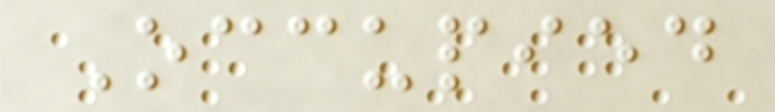Occupied
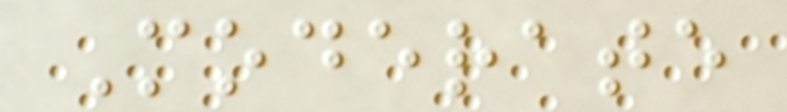Moderate
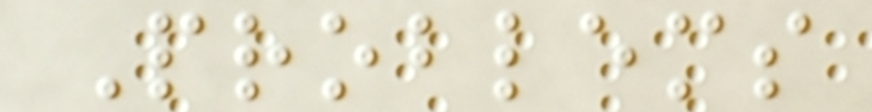Problems
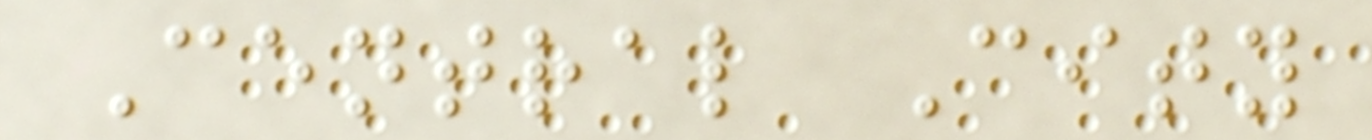Central City
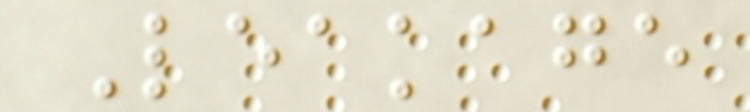Leakage
